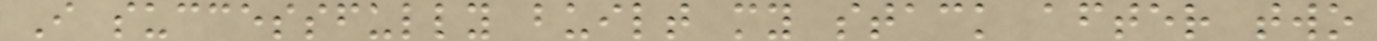I successfully built my stack after two
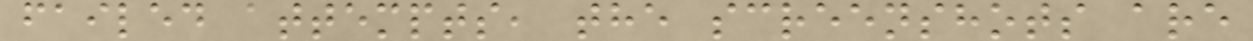failed attempts, the screenshots are
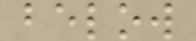below
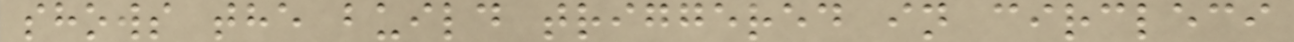shows the build triggered in circleci
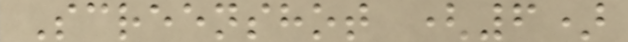Screenshot (6)
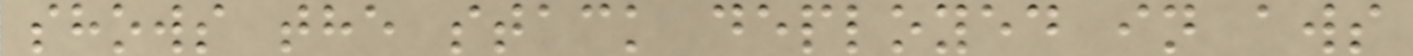shows the stack deployed in aws
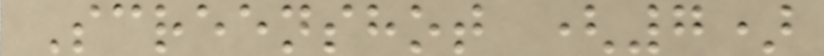Screenshot (7)
